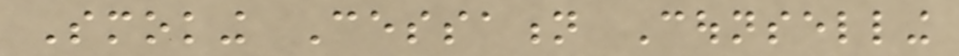Smoking Cessation Counselling
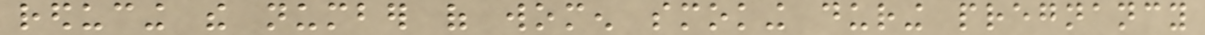reducing the number of women smoking during pregnancy
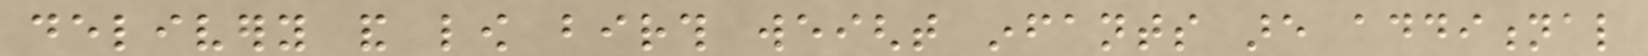delivery and low birth weight infants are additional
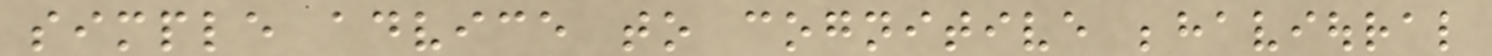simple advice to cognitive behavioural
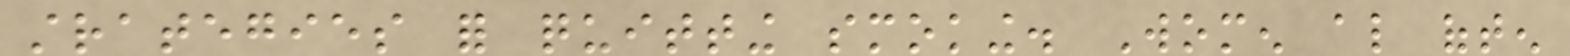strategies for quitting smoking. Women also often
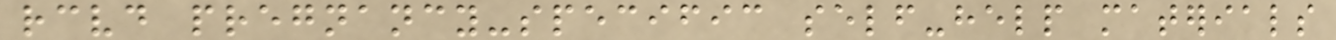received pregnancy-specific self-help materials
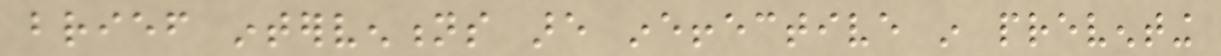brief interventions are ineffective in preventing
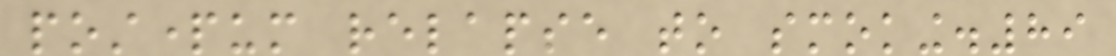postpartum relapse to smoking.89
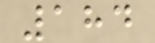184
